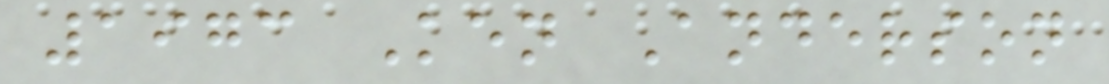1973 Ken Anderson
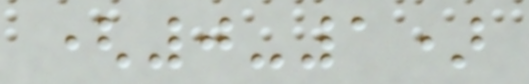(0-1)
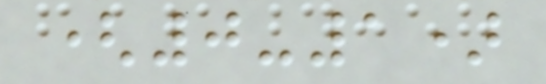(0-1)
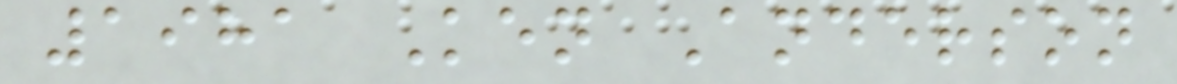1981 Ken Anderson
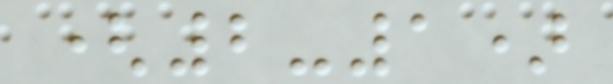(2-1)
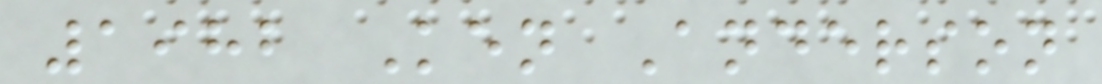1982 Ken Anderson
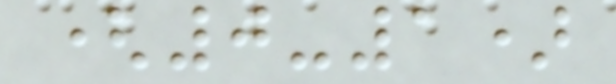(0-1)
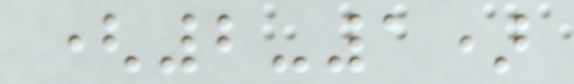(2-1)
